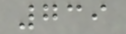739
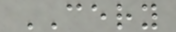CERY
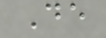De
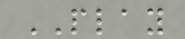PLAY
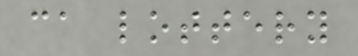ca lottery
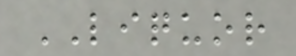LIQUOR
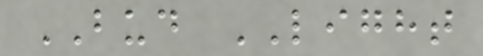BUD LIGHT
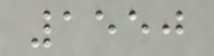1550
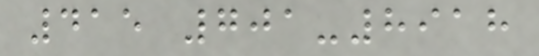415 701-8918
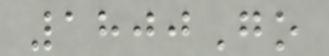1800Go
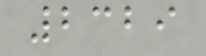2329
